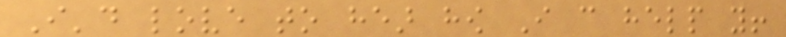I'd love to hear how I can help you!
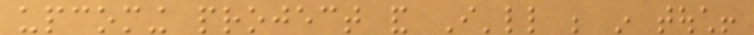upcoming project and I'll be in touch!
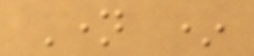Name *
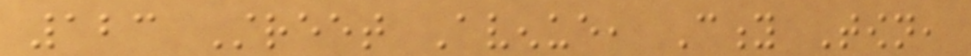123 Street Avenue, City Town,
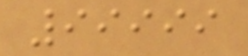99999
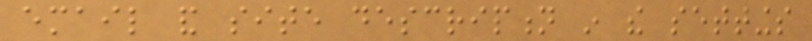email and site description in the settings
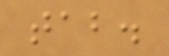tab.
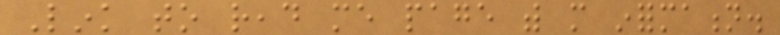Link to read me page with more information.
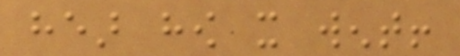hear how it went!
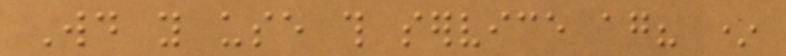Would you use this service again? *
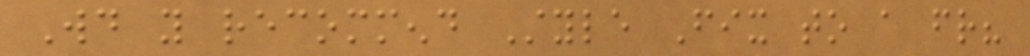Would you recommend Style Fix to a friend?
